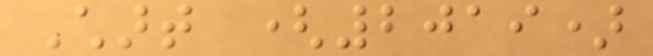Chart (2019)
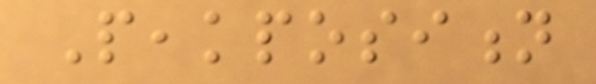Peakposition
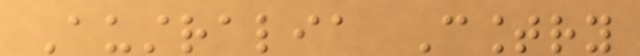Australia Country
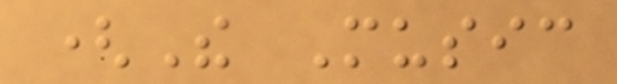(The Music
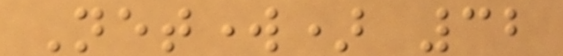Network) 32
